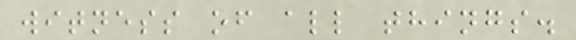witness of all things.
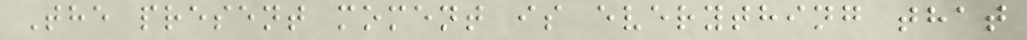The present moment is everything that
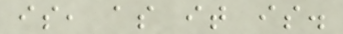is, as it is.
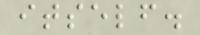itself.
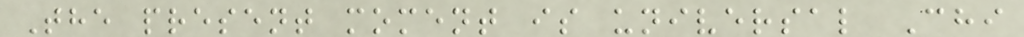The present moment is universal Chi
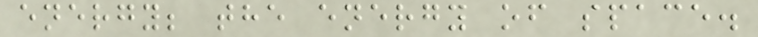energy; the energy of space.
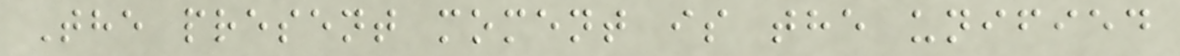The present moment is the unified
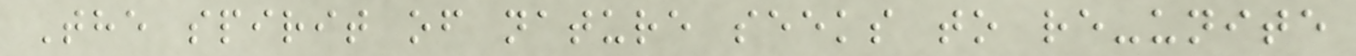The spirit of nature seeks to re-unite
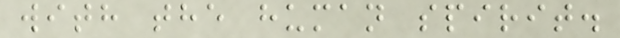with the human spirit.
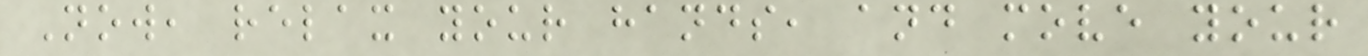Now, relax your hands, and move your
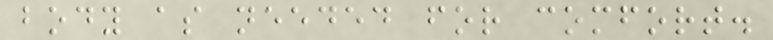body as needed for comfort.
